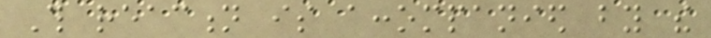This reaction is accompanied by the
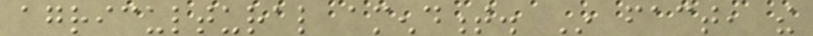agricultural amendment. In fact, the
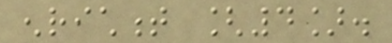enrichment [4].
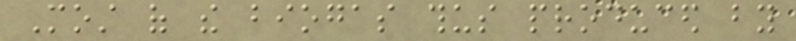Most of the biogas thus produced by
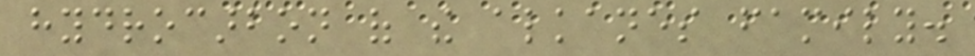hydrocarbon of the alkanes family.
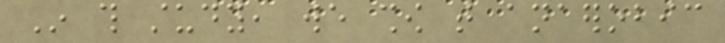In this study, we show that anaerobic
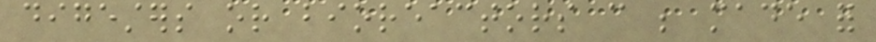digesters or bioreactors can be made for
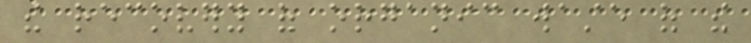the recovery of organic waste of the
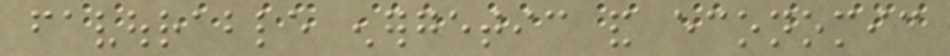favourable energetic and economic
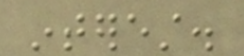interest.
